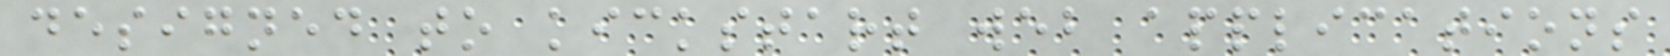designed to kickstart web applications
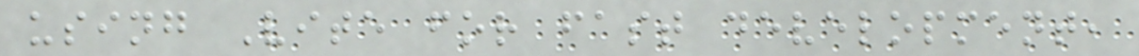using Vite for fast development,
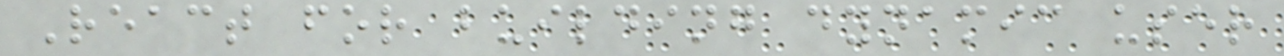React for building dynamic user
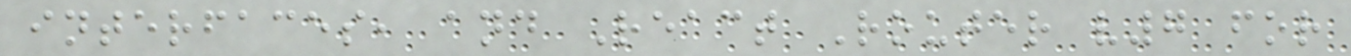interfaces, and React Router v7 for
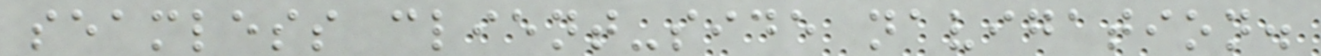seamless client-side navigation.
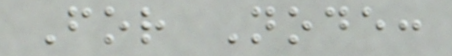For Node:
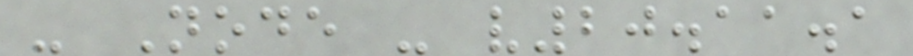- Node - v20.11.1
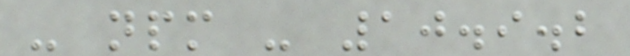- npm - 10.9.2
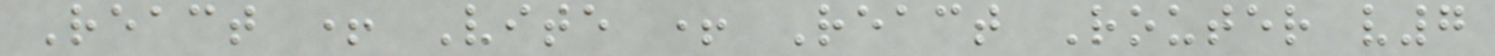React + Vite + React Router v7
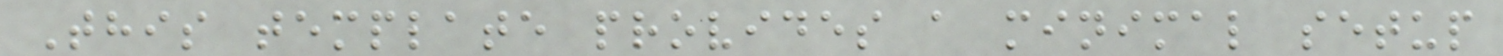This template provides a minimal setup
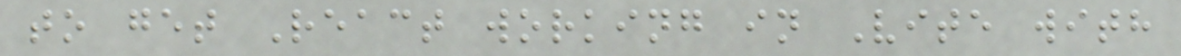to get React working in Vite with
